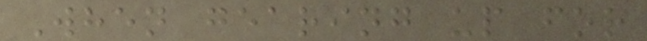When gearing up for
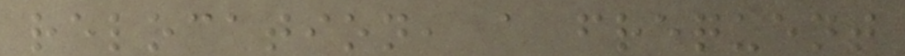relocation, a frequent
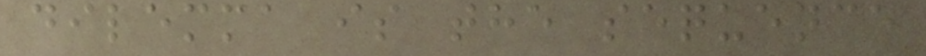dilemma is the sequence
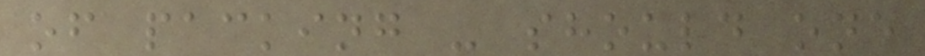of packing - should one
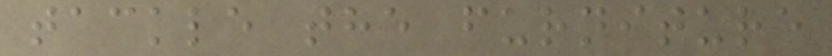tackle the furniture
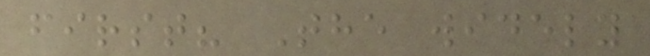first? The widely
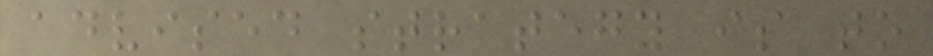advised strategy is to
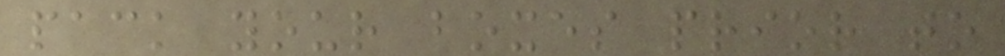pack your boxes prior to
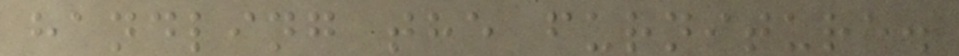handling the furniture.
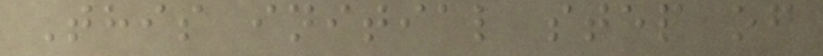This initial step of
